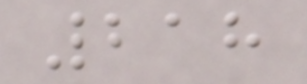218
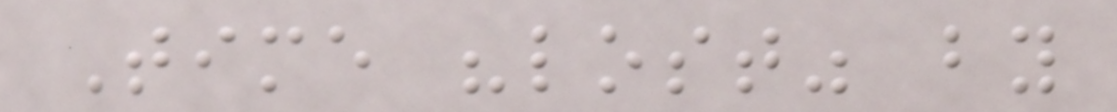Time "lost" by
